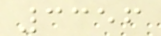3356
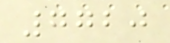7720
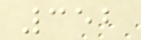352
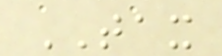TAX
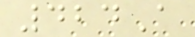424A
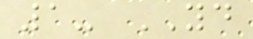1- YD
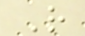R
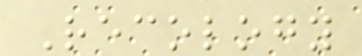Recology
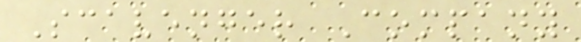Scavenger Company
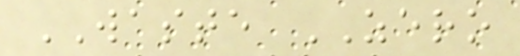WASTE ZERO
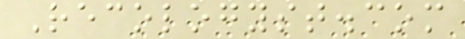Recologyst.com
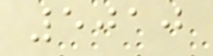5010
